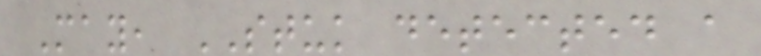May, STUK detected a
